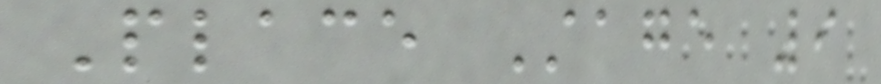Place Stage 9
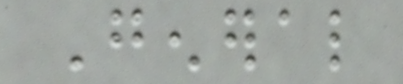General
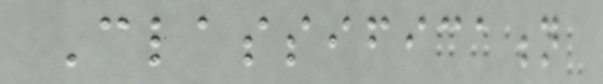Classification
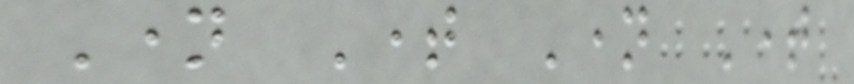Name Time Name Time
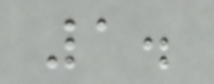1.
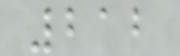212
